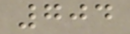704
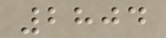2804
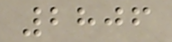2806
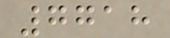7718
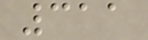311
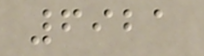6921
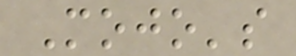Mojo's
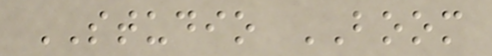STUDIO BOOM
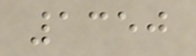1350
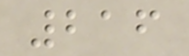216
